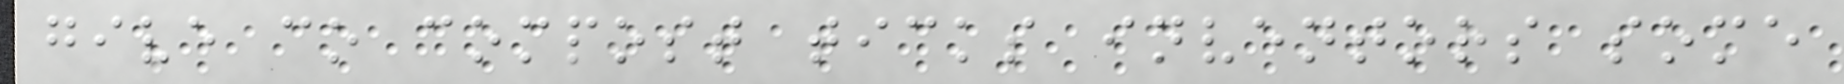give co compost ticks inventors some
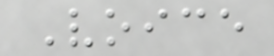Voice
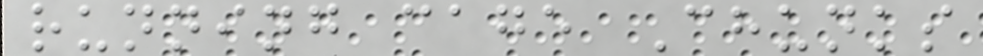running cage Chunks
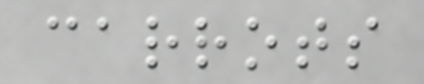carrots
